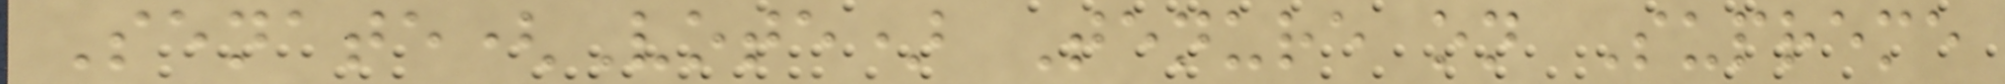Senate(Vote) Tenure on Supreme
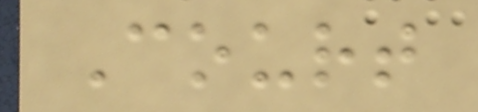Court
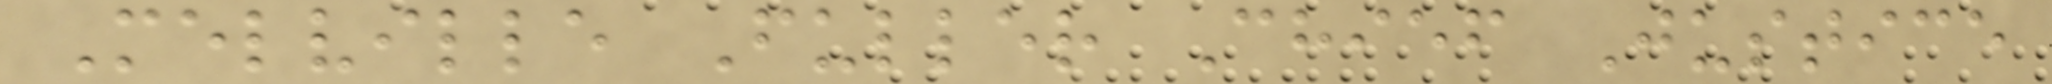Melville Fuller Chief Justice
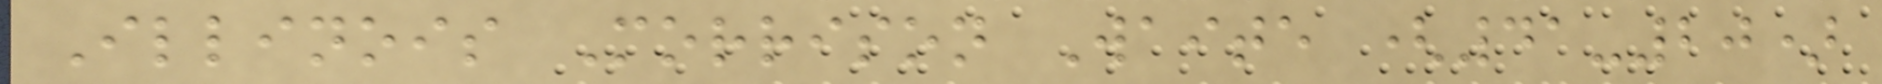Illinois Morrison Waite (41-20)
